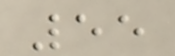55
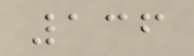136
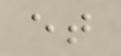et
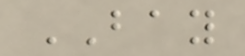BAY
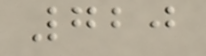720
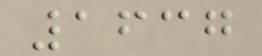1637
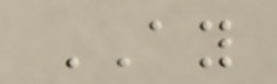AY
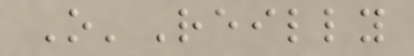O'Reilly
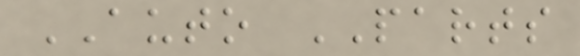AUTO PARTS
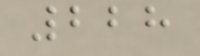228
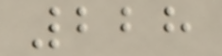228
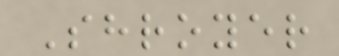Shroyer
